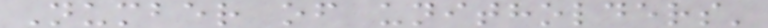Number of unitholders'
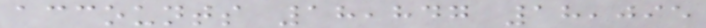accounts 18,847 18,095
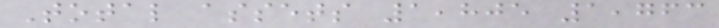Total assets 1,805 1,763
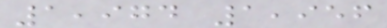1,974 1,956
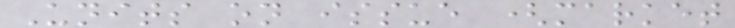Units on issue (market
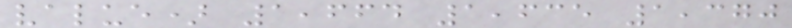value) 1,664 1,635 1,370
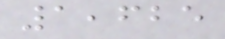1,625
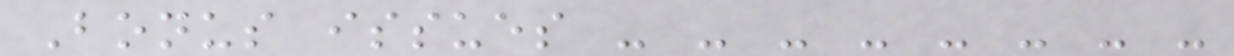Bonus issues - - - - - - - -
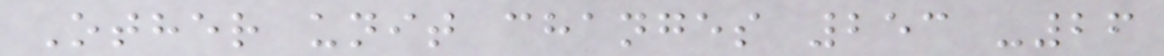Other unit changes 253 -26
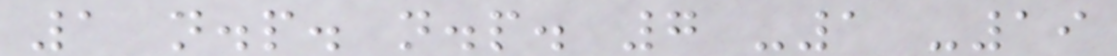1 n.p. n.p. 7 -1 -19
